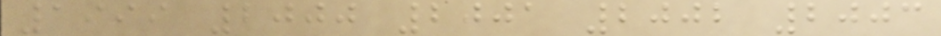1999 2000 2001 2002 2003
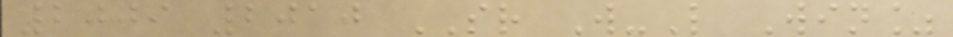2009 2010 SR W-L Win%
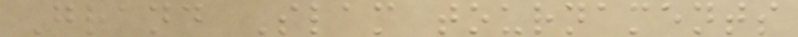Grand Slam tournaments
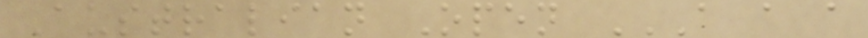Australian Open A A A
